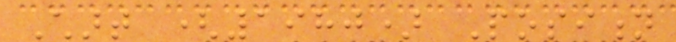Chart (1980) Position
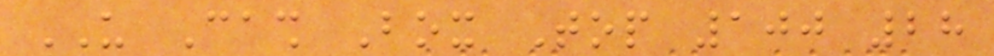US Cash Box Top 100 28
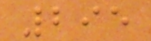295
